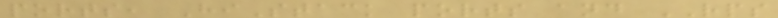ports, HiStack ports and RPS
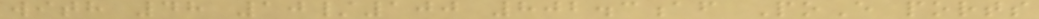with 48 10/100 802.3af PoE ports
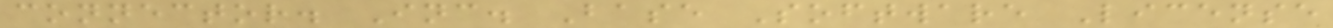connector. Inc. Base Software License
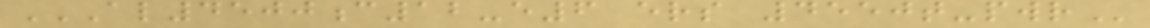AL4500C12-E6 ERS 4550T-PWR
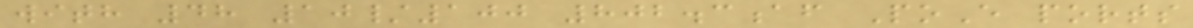with 48 10/100 802.3af PoE ports
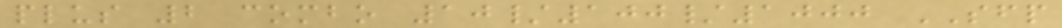plus 2 combo 10/100/1000 SFP
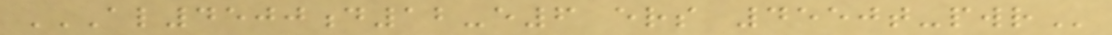AL4500D12-E6 ERS 4550T-PWR
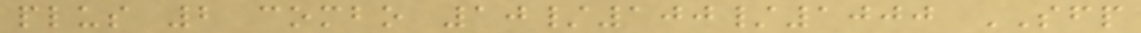plus 2 combo 10/100/1000 SFP
